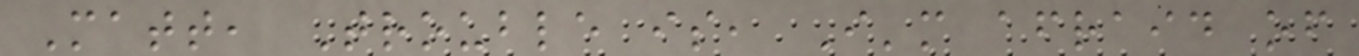Matt, Trouble is, I'm afraid of
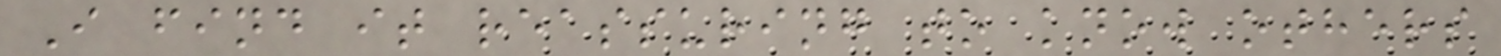I find it reassuring to know others
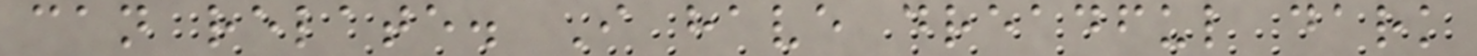can relate. I have dreadful dark
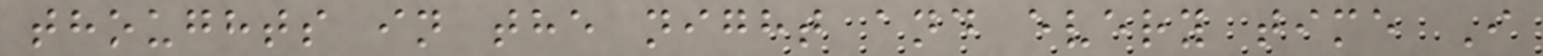thoughts in the night and every time I
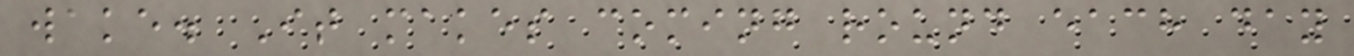wake. It makes coming round each day
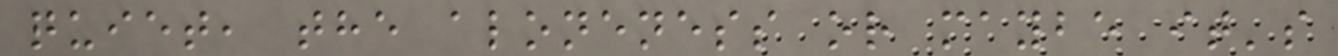quiet, the aloneness or maybe it's
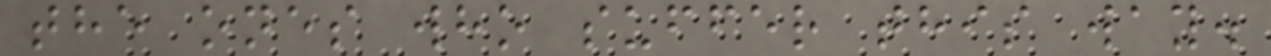the ones who suffer this way.
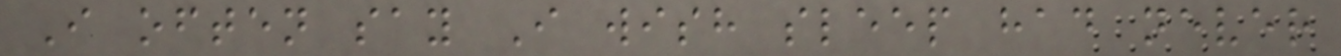I often say I wish sleep had never
